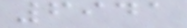6941
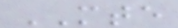MTE
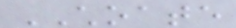CHOATE
